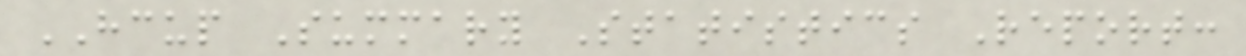HCUP Summary Statistics Report:
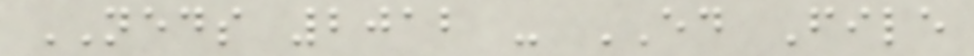NEDS 2012 - ED File
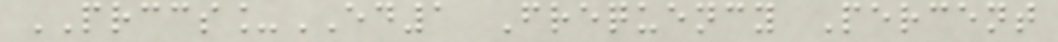PRCCS_ED1 Frequency Percent
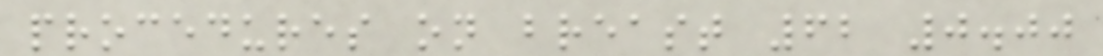procedures on breast 62 0.00
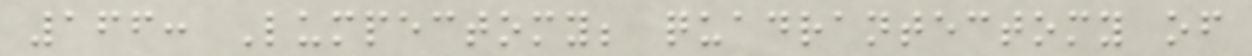166: Lumpectomy; quadrantectomy of
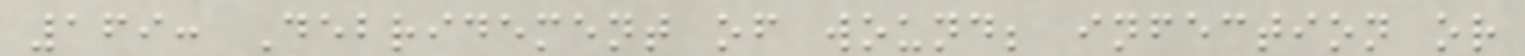169: Debridement of wound; infection or
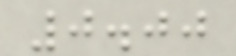0.00
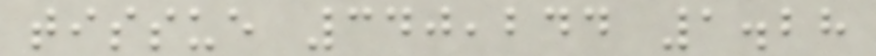tissue 340,244 1.28
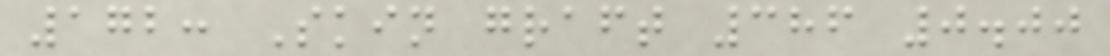172: Skin graft 386 0.00
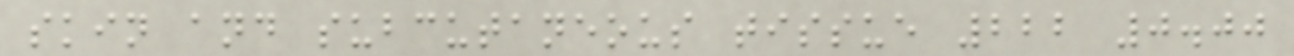skin and subcutaneous tissue 222 0.00
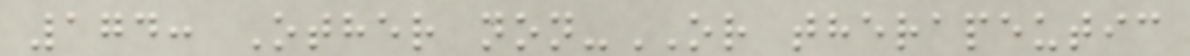174: Other non-OR therapeutic
